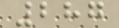287
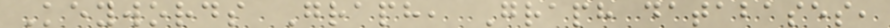Keywords Graph, Graph databases,
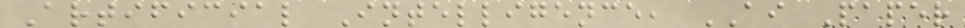Artificial Intelligence, AI Paper
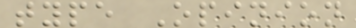type Opinion
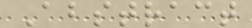Abstract
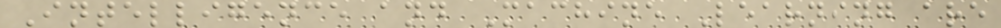Intelligence and Machine Learning are
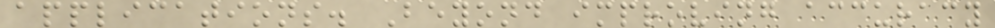applications. Beyond improving accuracy
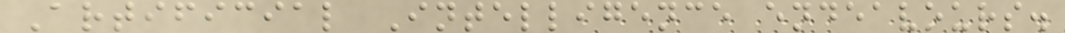Artificial Intelligence endeavours.
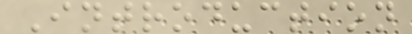Introduction
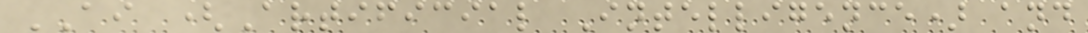AI (Artificial Intelligence) and
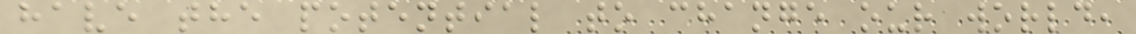have the potential to change our world,
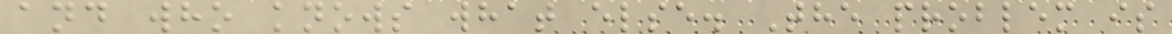and who knows what else. The problem is
